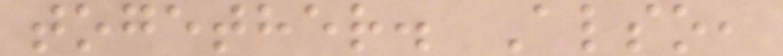together. Also,
